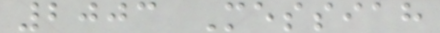2003 Messiah
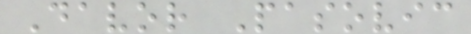Davor Pasovic
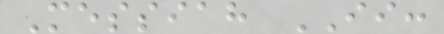Messiah II:
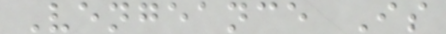Vengeance Is
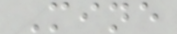Mine
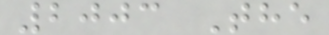2003 The
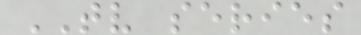TV series
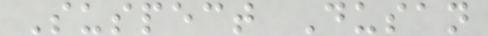Suspect Dusan
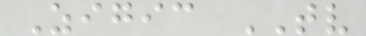Zigic TV
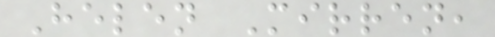Helen Mirren,
